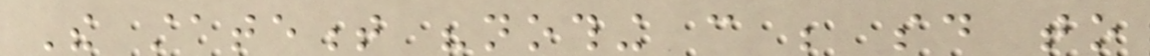The statement "nothing can be said to
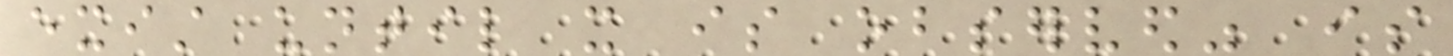exist until it is observed" is
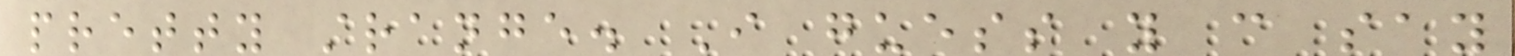pretty strange. I guess you can say
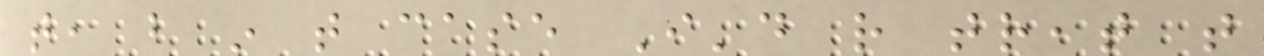that, but in that case I'd rather treat that
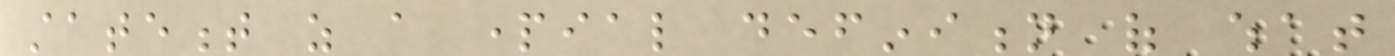statement as a partial definition of what
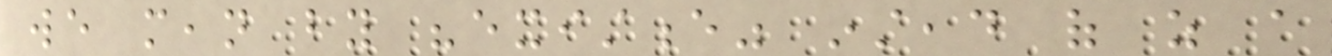we mean by "existence" instead of as a
